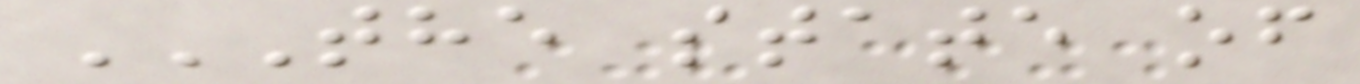THE STATE OF
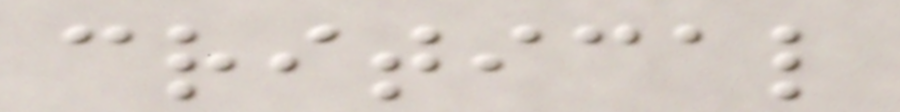critical
